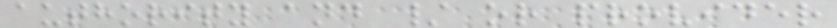authority and / or provider
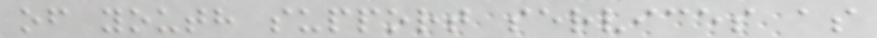of youth support services as
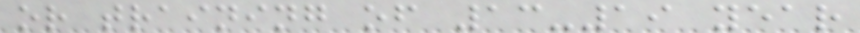or training of 13-19 year
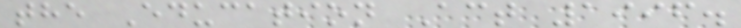the Education Act 1996.
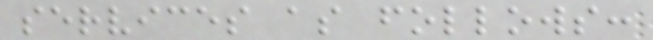services as follows:
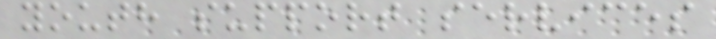youth support services
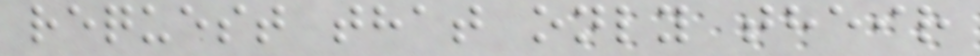request that only their
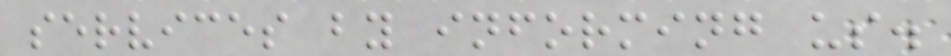services by informing us.
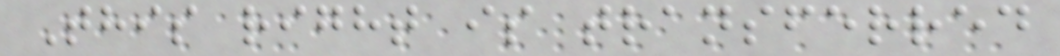This right is transferred
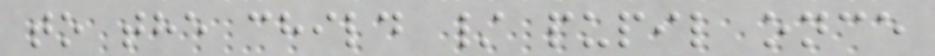to the child / pupil once
